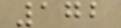172
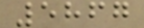5867
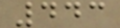443
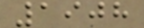1908
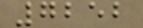7252
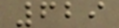629
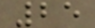25
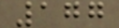177
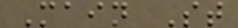Main St
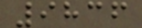9836
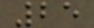25
